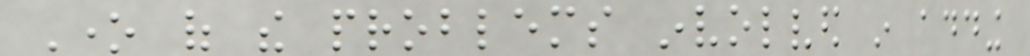One of the problems involved in adding
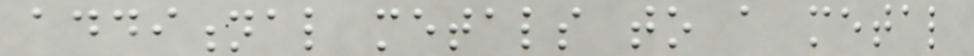additional metals to a metal
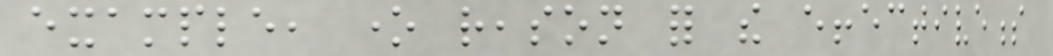example, one reason for the effectiveness
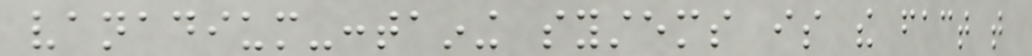vanadium-containing systems is the fact that
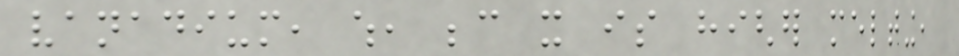vanadium, which, because it is higher melting,
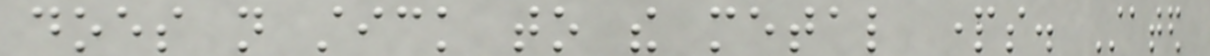does not stick to the metal parts. Stated
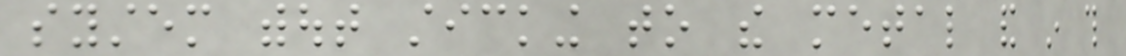system without sticking to the metal and in this
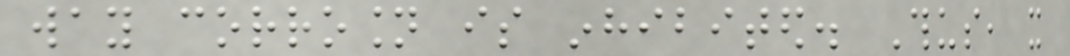way corrosion is inhibited. Thus, it
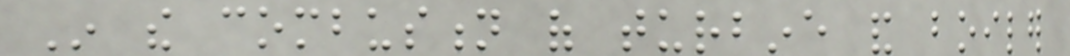In the combustion of turbine and boiler
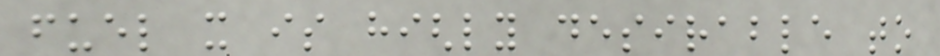fuel it is highly desirable to
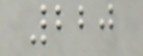220
